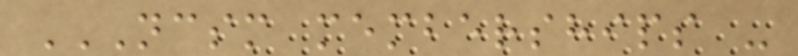NCSM MEMBERSHIPS -
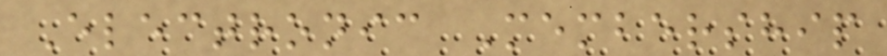Electronic Membership
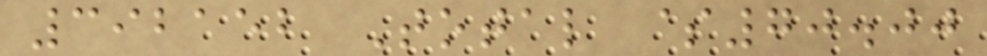392152 Total $70.00
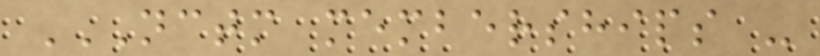NCTM MEMBERSHIPS -
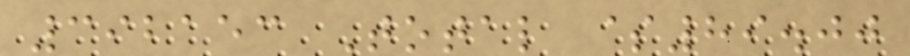392153 Total $89.00
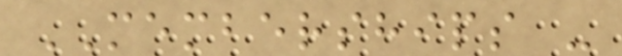MEMBERSHIPS -
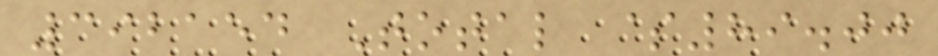392154 Total $89.00
